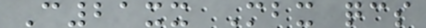C21xx Mbx qcs
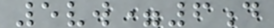5vw=6d
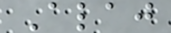Alaj
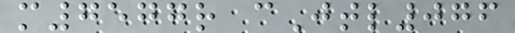m7577r cJtl076
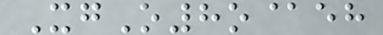XgO8o@eh
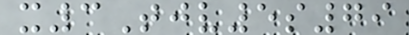x3Tjv5s79
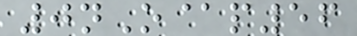0nO@p56
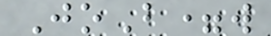JoB=w
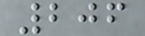206
